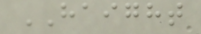HAIGHT
